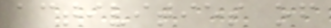activities of
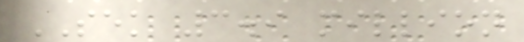SEK 3.9 million
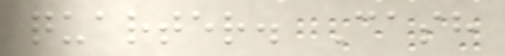quarter. Cash
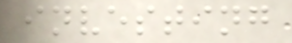investing
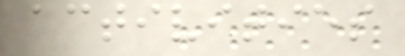activities
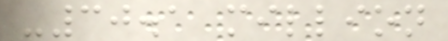-30.1 million
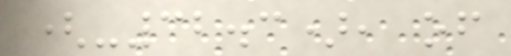(-32.3), of
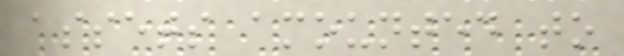assets amounted to
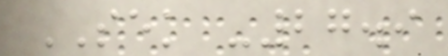SEK -27.9
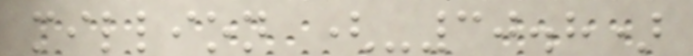million (-30.8)
